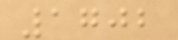1702
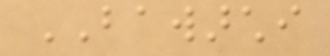BAWARCHI
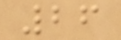26
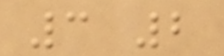3 2
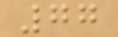77
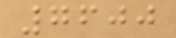7600
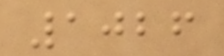1026
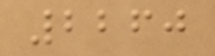2260
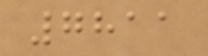7811
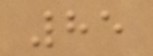85
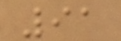91
